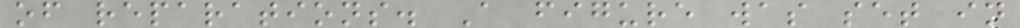of reparations. A figure was set in
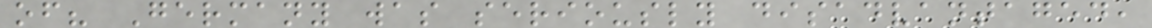of? Germany was seriously disadvantaged,
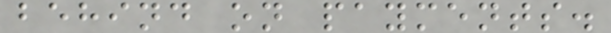behind on payments.
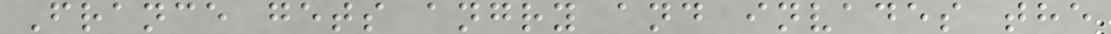France gets angry and invades the
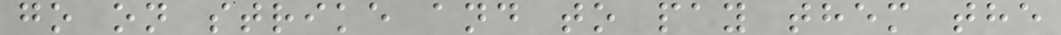go on strike and to pay them the
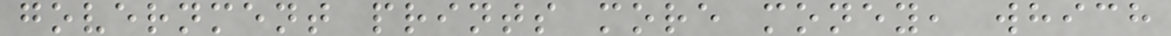government prints more money, which
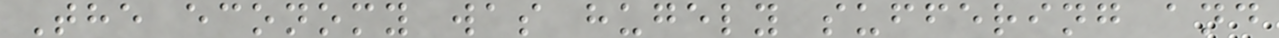The economy was hugely suffering and
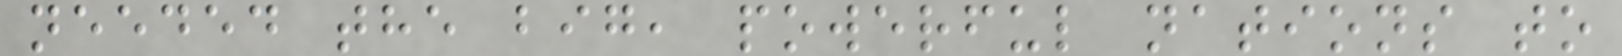needed the big, powerful nations to
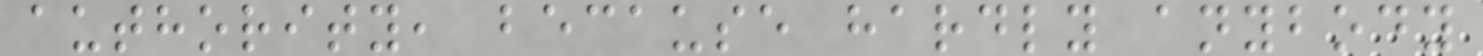authority, because hardly anybody
